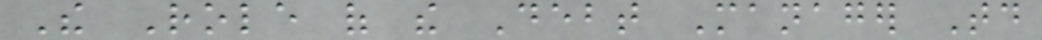The Role of the Debt Manager Today
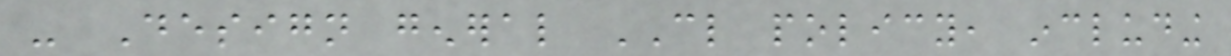- Design general CL policy, including
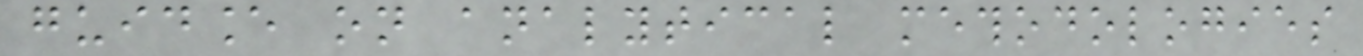guidance on analytical methodologies
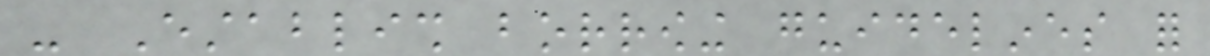- Establish borrowing guidelines for
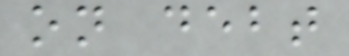on debt
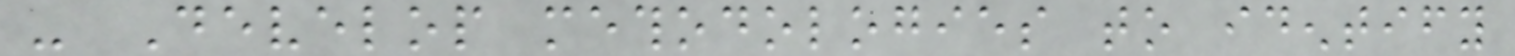- Develop methodologies to identify
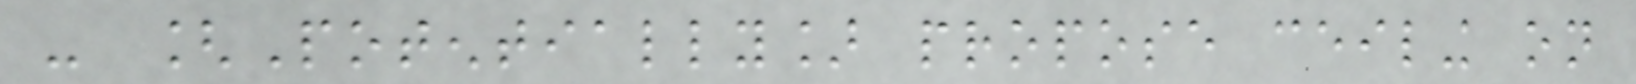- [Potentially] propose ceiling on
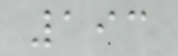193
